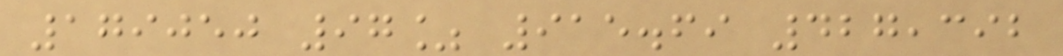179050 97% 915.69 427,392
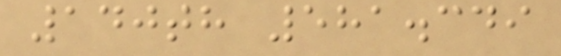140th 581.349
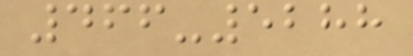466-5288
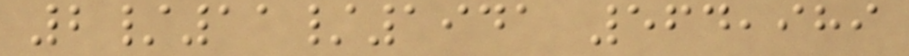2/11/1941 564,989
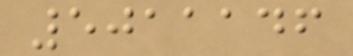5011146
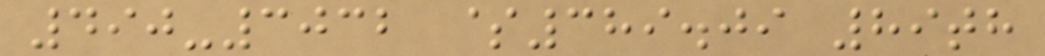490-3032 $389.09 89th
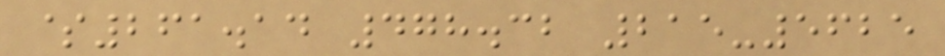$261.14 478.32 215-5625
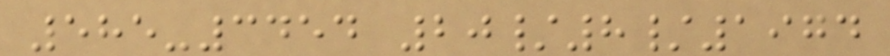585-3454 20/8/1974
